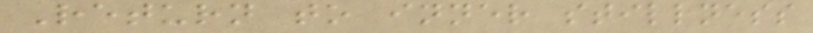Return to inner stillness
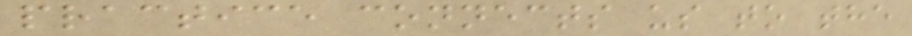practice connects us to the
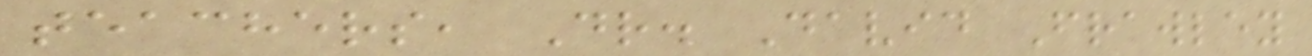teachers, Dr. David Frawley
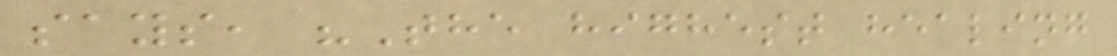says, "The highest healing
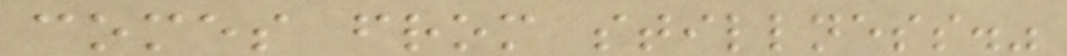comes from stillness."
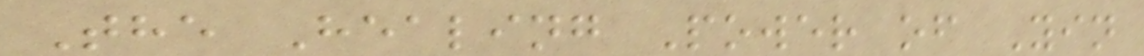The Healing Power of Yin
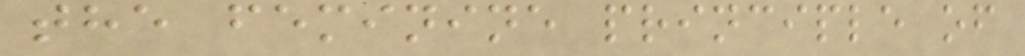the feminine principle of
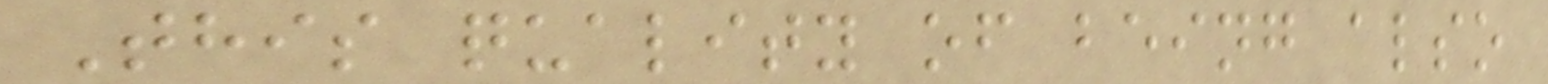This quality of being also
